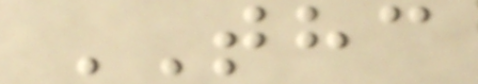THC
